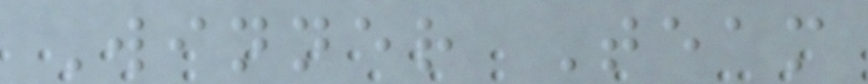Winner Team
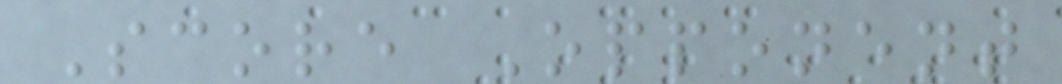Score Opponent
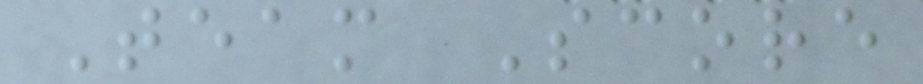Team Score
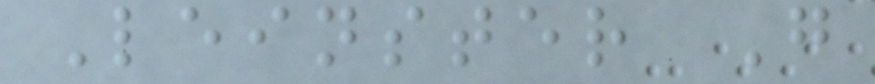Leinster G
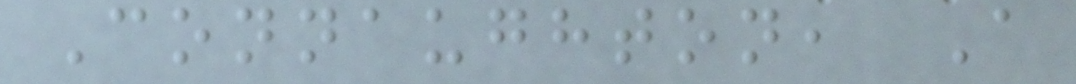Connaughton, A
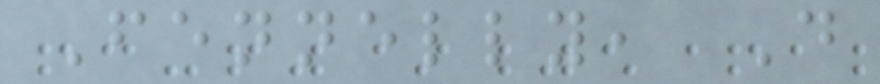Fennelly, D
